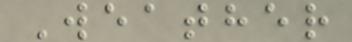Weather
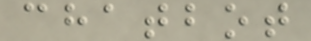chatbot
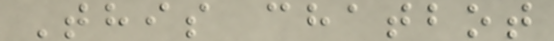This chatbot
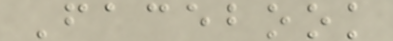Facebook
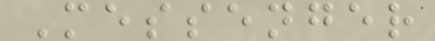Messenger
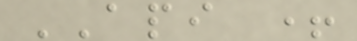API +
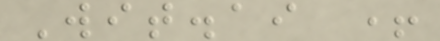Wit.ai +
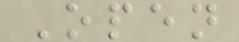Open
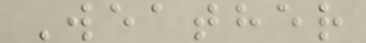Weather
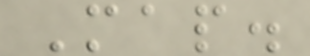Map.
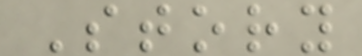Story
